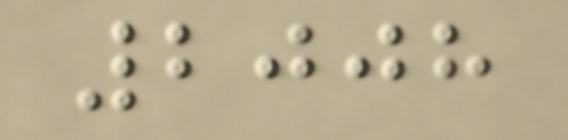2008
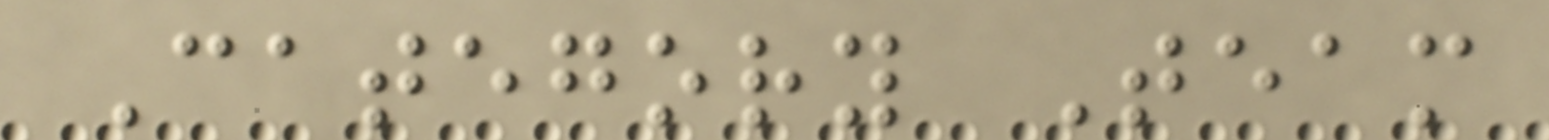Category Team
